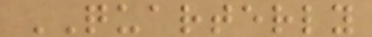QUARTERLY
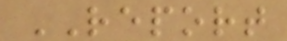REPORT
